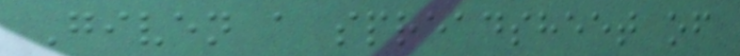Given a spreadsheet of
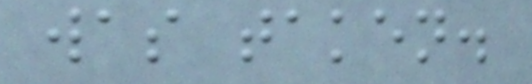was taken.
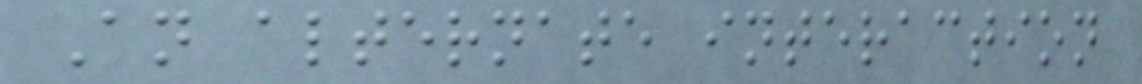An alternate interaction
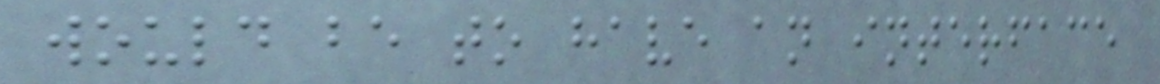would be to have an interface
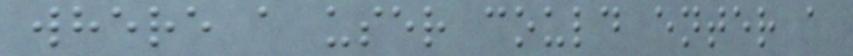where a user could enter a
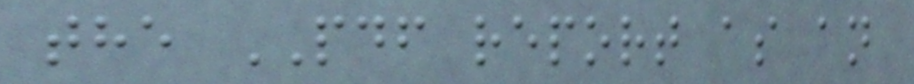the PDF report as an
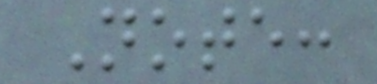Note:
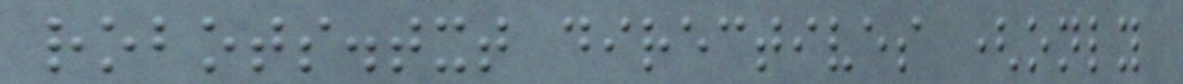robots.txt directives (only
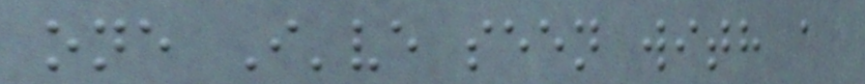one I've seen with a
